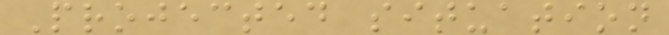Projected situation
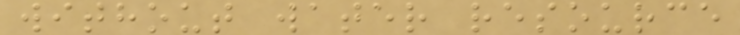without water resource
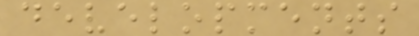developments
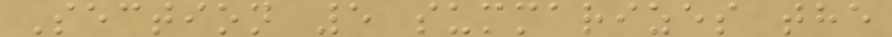Section 5 summarizes the
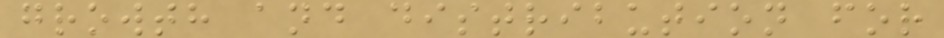growth and distribution for
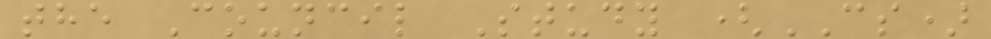the Council Study (CS)
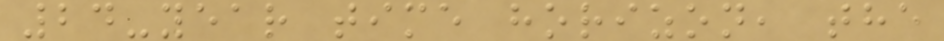24-year time horizon, the
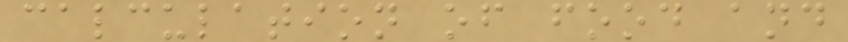calculation of food and
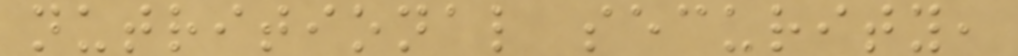nutritional security,
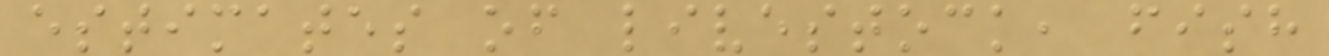estimates of livestock, fish
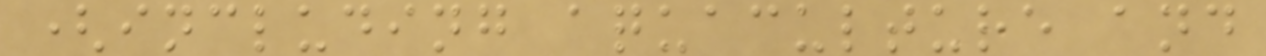(including aquaculture and
